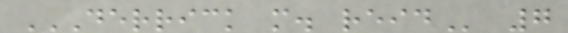DERRICK M. REID 7
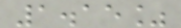1.15%
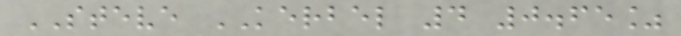STEVE KERBEL 4 0.65%
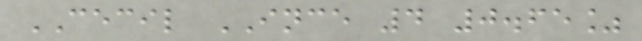CECIL INCE 4 0.65%
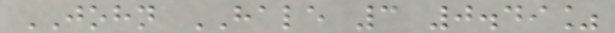JOHN HALE 3 0.49%
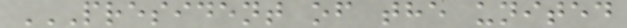PRESIDENT OF THE UNITED
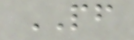PF
